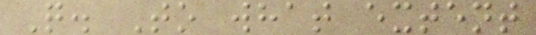Q. To what extent
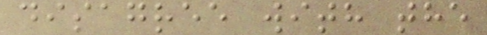disagree with the
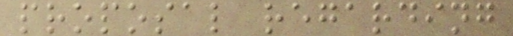proposal regarding
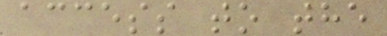access to the
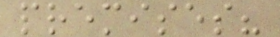premises?
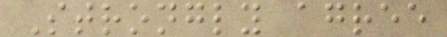Strongly agree
